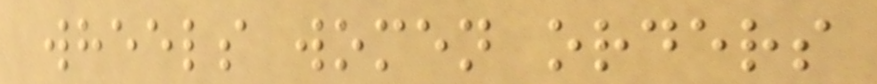wheels women orders
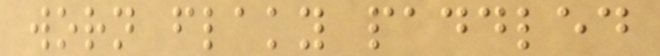worn flaky paddled
